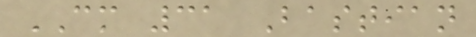CM 31 Bastian
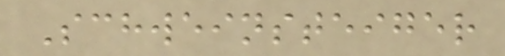Schweinsteiger
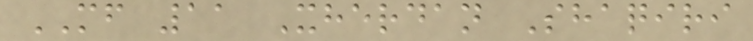MF 11 Xherdan Shaqiri
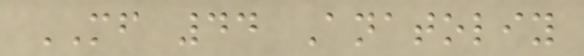MF 44 Anatoliy
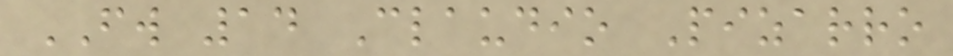FW 14 Claudio Pizarro
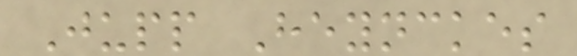Jupp Heynckes
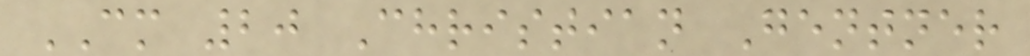CM 20 Christian Gentner
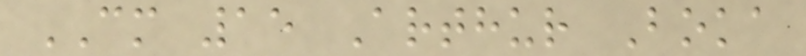CM 15 Arthur Boka
